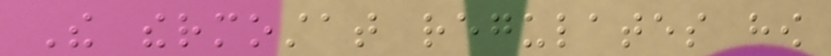The thermostat regulates how
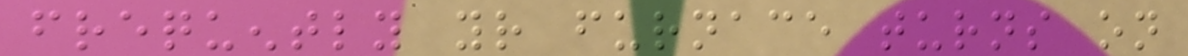frequently your furnace turns on
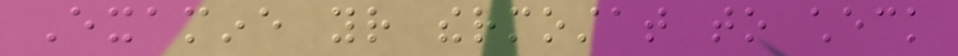Examine your thermostat to check
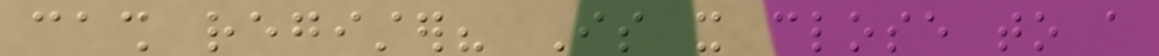cash register? Is it close to a
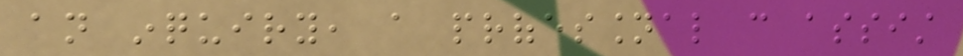an inquiry, a professional can assist
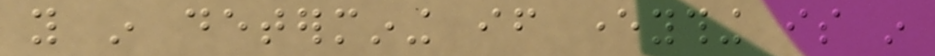you in determining if everything is in
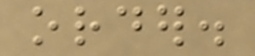order.
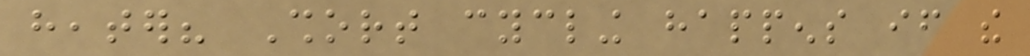heater? Short cycling happens if the
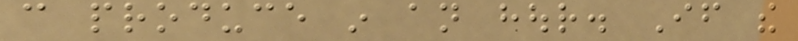can produce in an hour. If the
